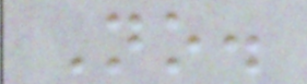No.
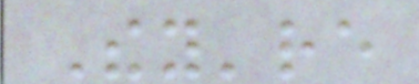They're
